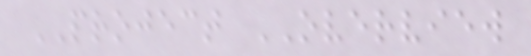PROJECT OVERVIEW
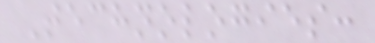Technologies:
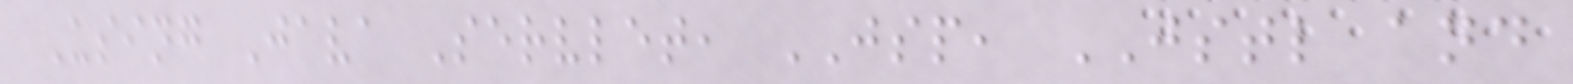Using Java Servlet, JSP, JSTL and
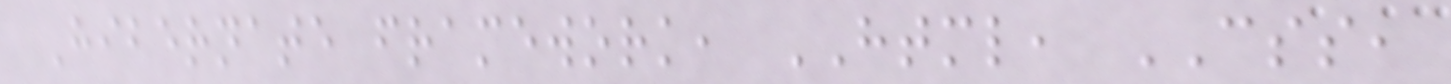Hibernate framework, HTML, CSS,
